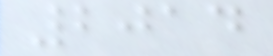2014
